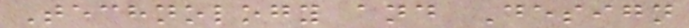Technology and Design
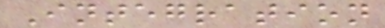Integration
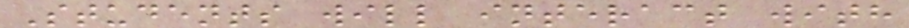Students will interact with
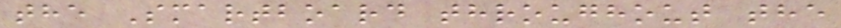the Smartboard throughout the
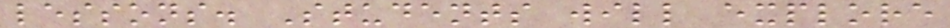lessons. Students will explore
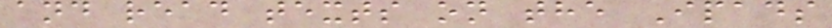and read texts on the Ipads
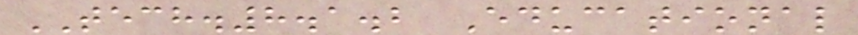TECH.8.1.2 Educational
